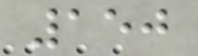150
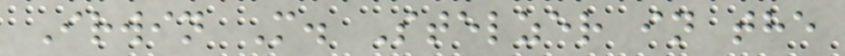Irwin M. Stelzer in the
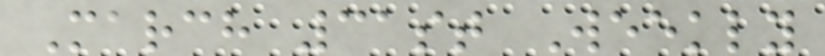March 31st Weekly
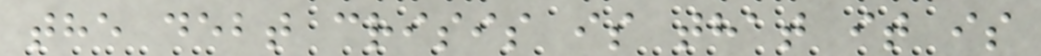the debt crisis is that it is
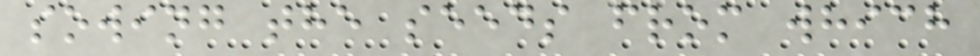sowing the seeds from which
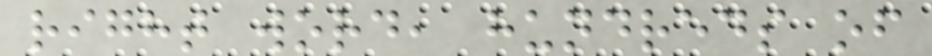right word, hundreds of
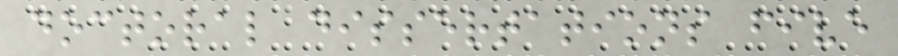doctoral dissertations five
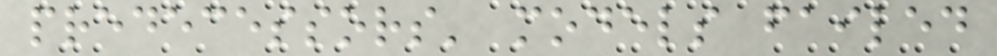predecessors' models failed
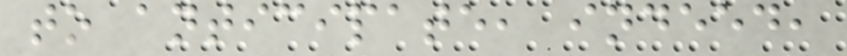to anticipate, indeed,
